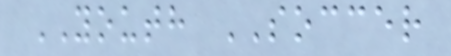YOUTH SOCCER
